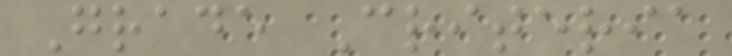Grade Criteria
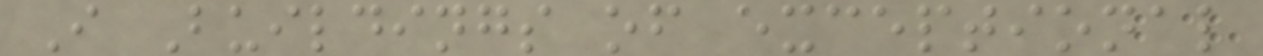I Buildings of exceptional
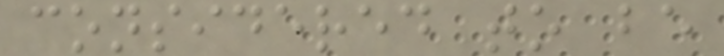considered to be
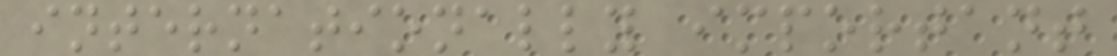internationally important
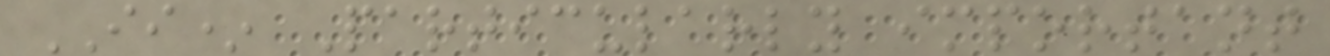II* Particularly important
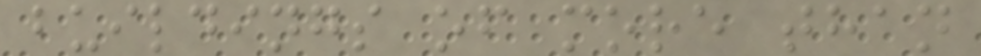buildings of more than
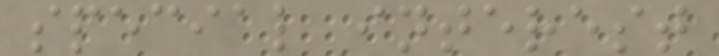special interest
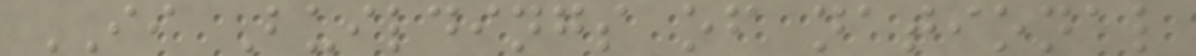II Buildings of national
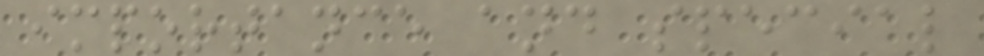importance and special
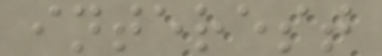interest
